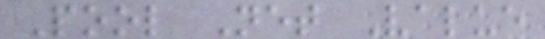Pool Net Value
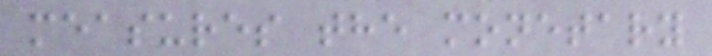measures the monetary
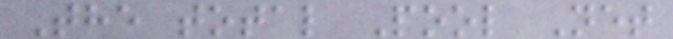The total Pool Net
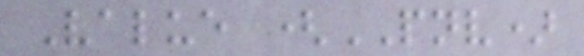Value (PNV)
